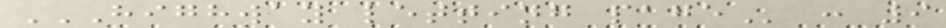HIGHWAY LETTING PAGE : 9
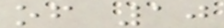of 10
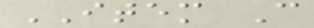ITEM C
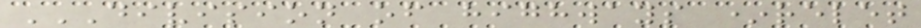DIVISION OF HIGHWAYS *RELET
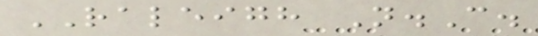RALEIGH N.C.
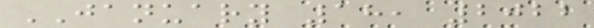JANUARY 18, 2022
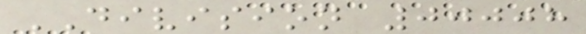DIVISION 00008
